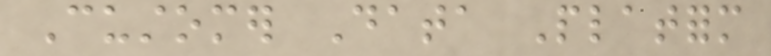Customer Data Platform
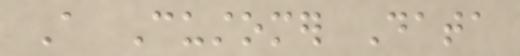A Customer Data
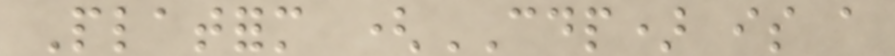Platform (CDP) is a
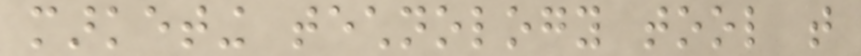marketing technology tool that
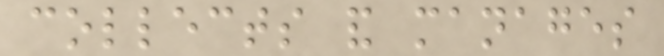collects and manages
